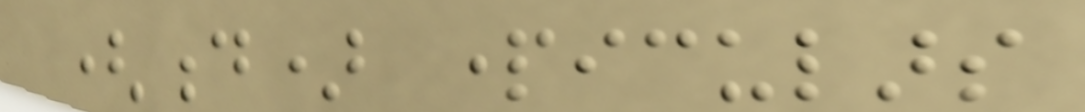(d) particulars
